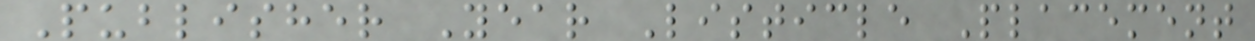Publisher Year Listicle Placement
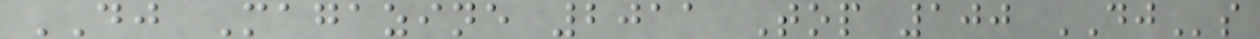DJ Magazine 2011 Top 100 DJs
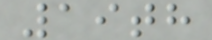19th
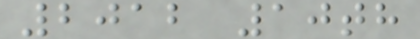2012 10th
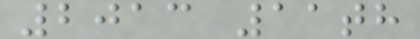2013 11th
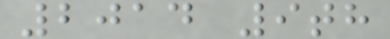2014 9th
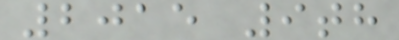2015 9th
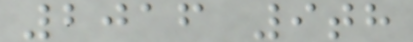2016 9th
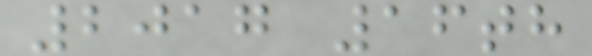2017 16th
